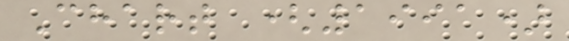Chart (1991)
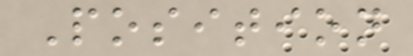Position
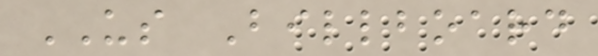US Billboard
